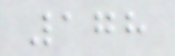178
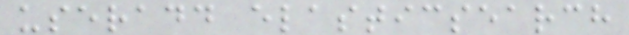useradd elasticsearch
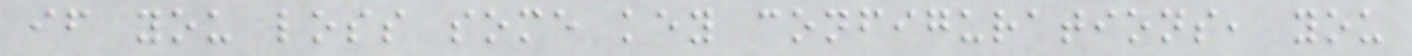if you loss some key configurations, you
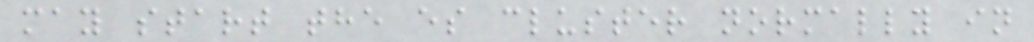may start the es cluster normally in
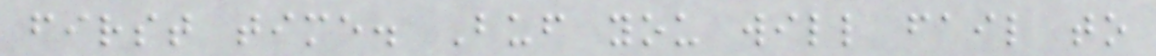first time. Buf you will fail to
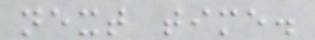next time.
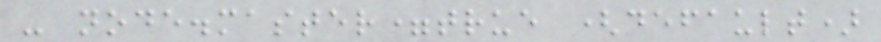- node.master=true (default)
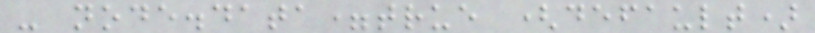- node.data=true (default)
